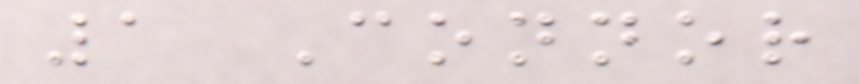1 Connor
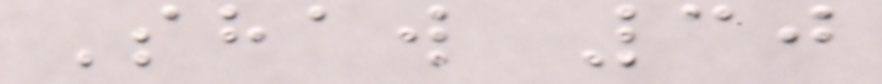Shaw 30
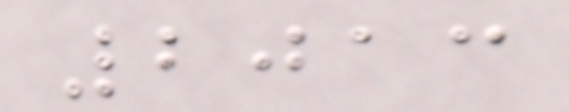2013
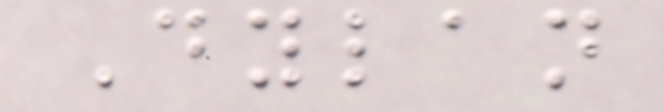Dylan
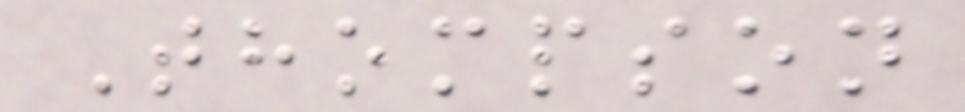Thompson
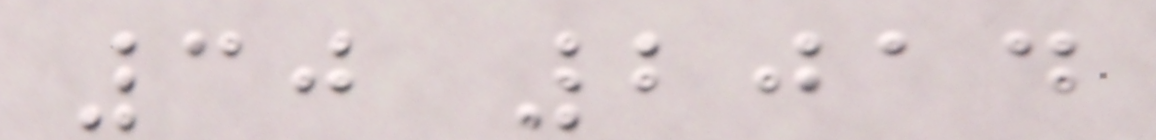30 2014
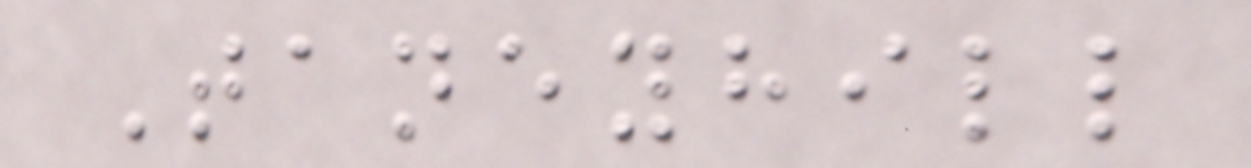Taneyhill
